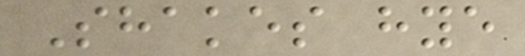Shakes hye
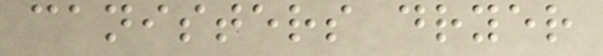canisters dryer
